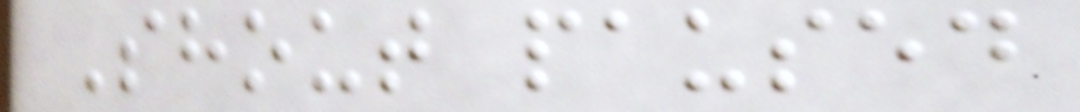Shout paused
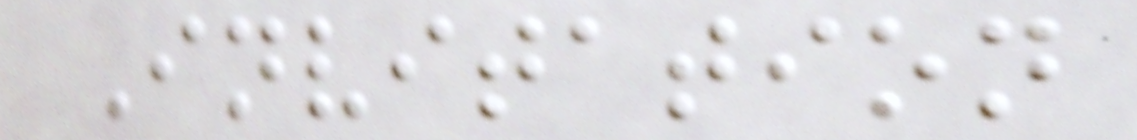Invitation
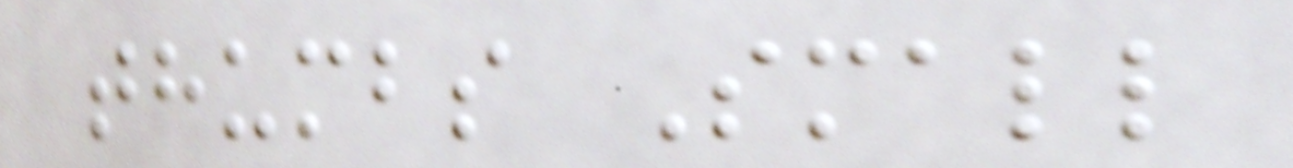thumbs Small
